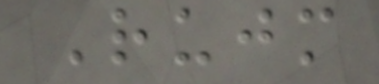Rujm
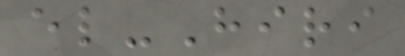el-Hiri
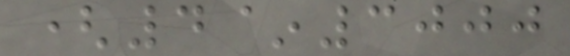(4~3000
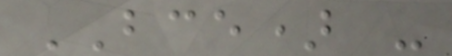BCE) -
